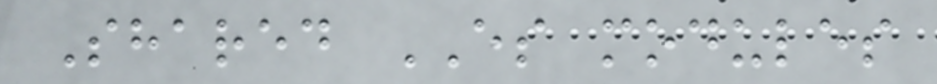Shared ES modules
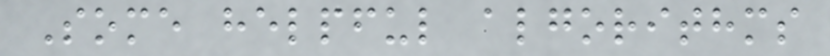Some helpful algorithms
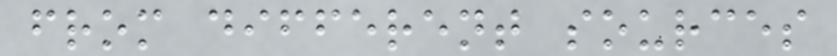from different sources
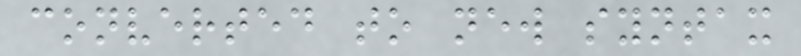converted to new syntax
